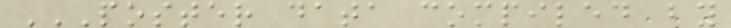POSTER DATA COMPILED BY
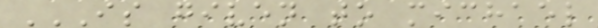IS GIVEN TO MICHAEL
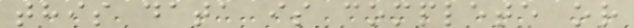this data is complete or
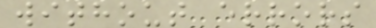without errors
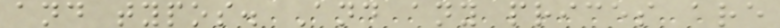and typos. And any prices are
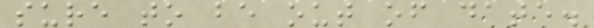sure to be out of date.
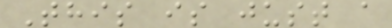This is just a
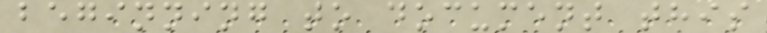beginning to document this
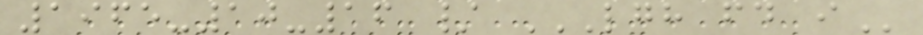1965-10-16 / LGH FD I
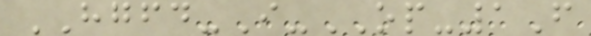HGFD-I-OP-1F
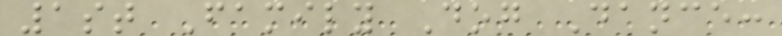1st Family Dog Dance:
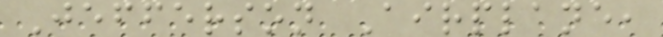Jefferson Airplane,
